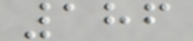186
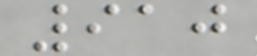910
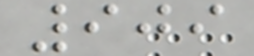909
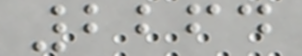2264
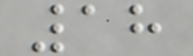18
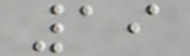19
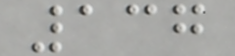137
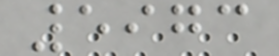5973
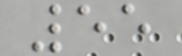55
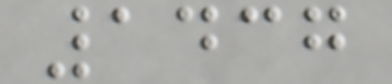1437
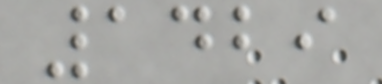1429
